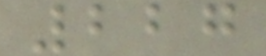227
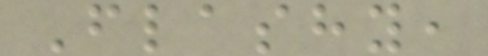Flashy,
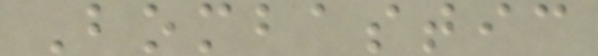Bombastic
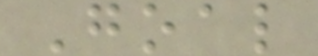Goal
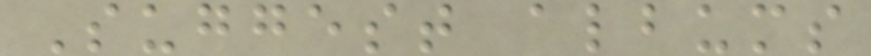Suggest albums
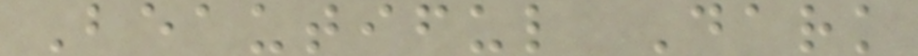Beautiful Dark
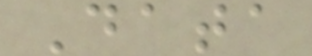Data
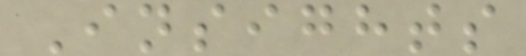Insights
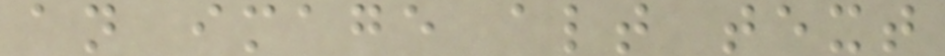an image alt text
